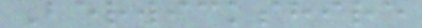Berwickshire
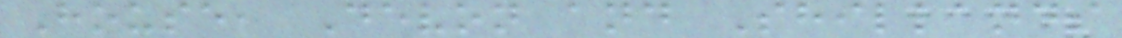House, Devon and Shillands
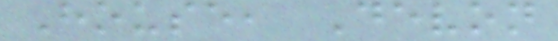House, Devon
